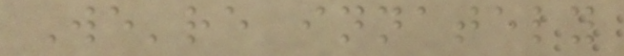We're innately
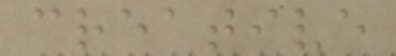creative
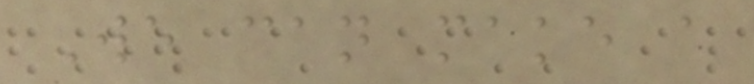We can make a
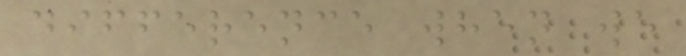difference when we
